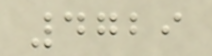4729
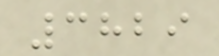3829
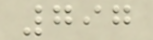797
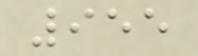955
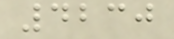4230
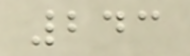243
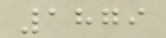1879
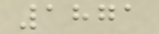1871
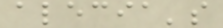alecia's
